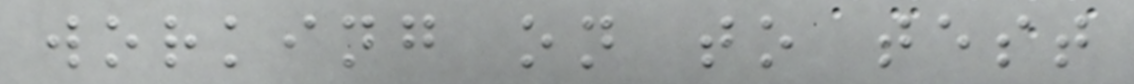working on to test
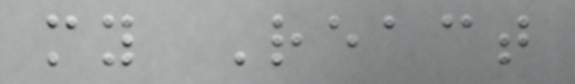my React
